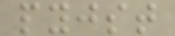pyjst
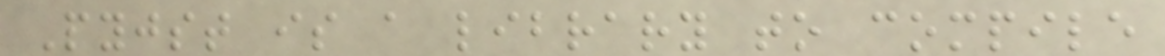Pyjst is a library to compile
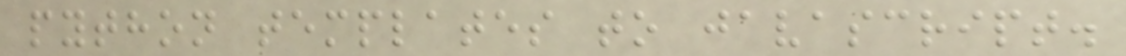python templates to javascript.
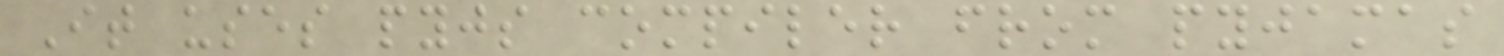It uses pyjs compiler from pyjamas
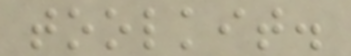toolkit.
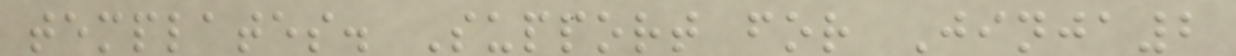templates. Support for Jinja2
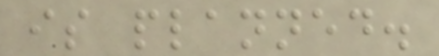is planned.
